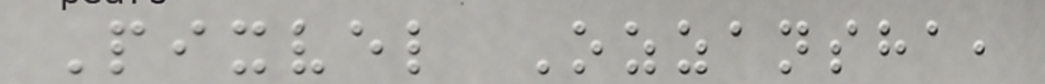Pixvel Ozzansha,
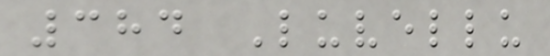384 Luvellu
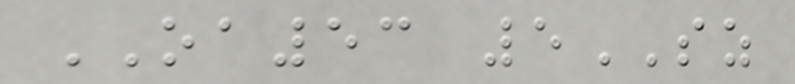OA53 5SZ
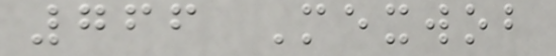766 Mexwob
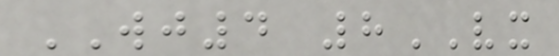WJ4 8VX
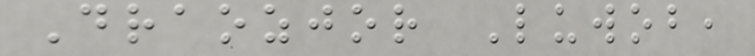Draozjor Luwob,
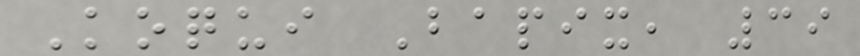Koqui Bapix, 39
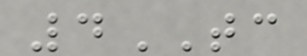4TC
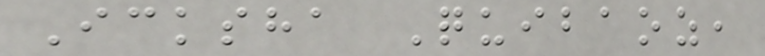Icksha Quibaoz,
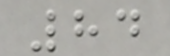84
